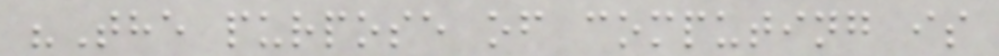"The purpose of computing is
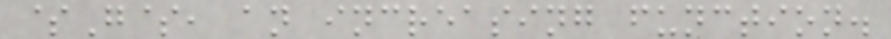$G$, an increasing function.
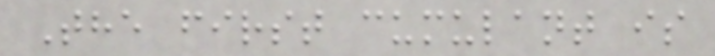The first cumulant is
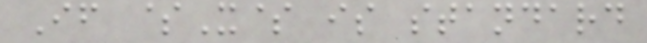If $X$ is standard
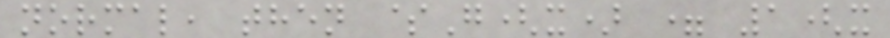normal, then $G(x) = 1(x
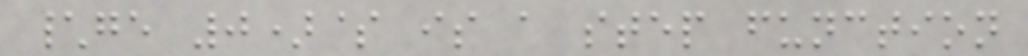\ge 0)$ is a step function
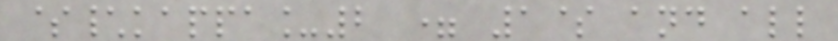$\kappa_2 = 1$ and all
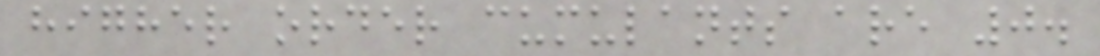higher order cumulants are 0.
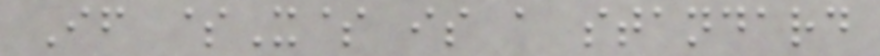If $X$ is a standard
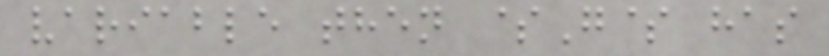variable then $G$ has
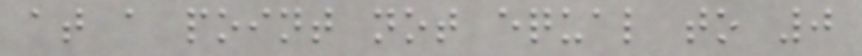at a point not equal to 0
